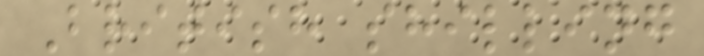British shilling
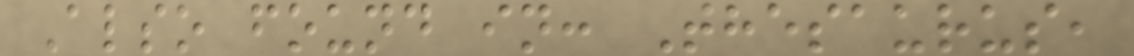Also found in: Thesaurus,
